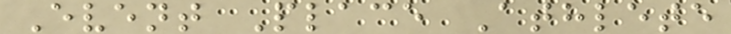Event Place Athlete
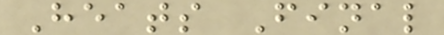Heats Final
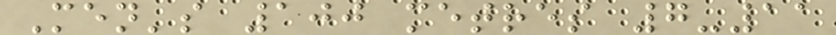Men's 100 metres 7-11
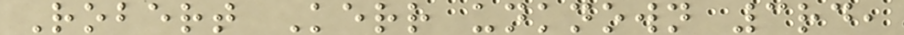Robert Kerr unknown 3rd,
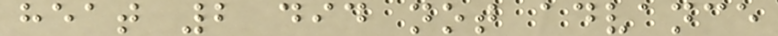heat 2 did not advance
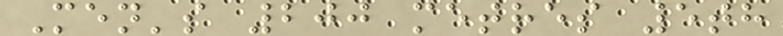Men's 200 metres 5th
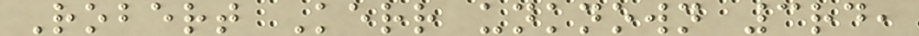Robert Kerr unknown 3rd,
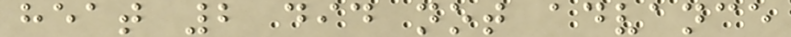heat 2 did not advance
